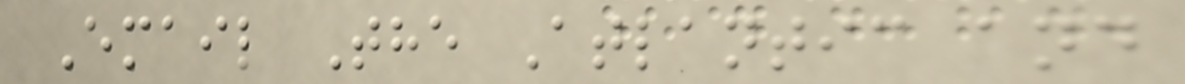Email The Atlantic and
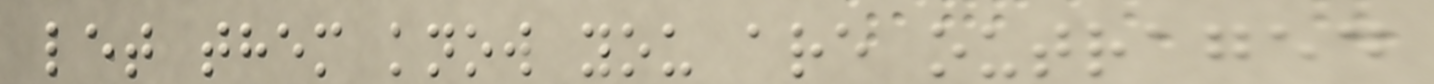let them know you are outraged
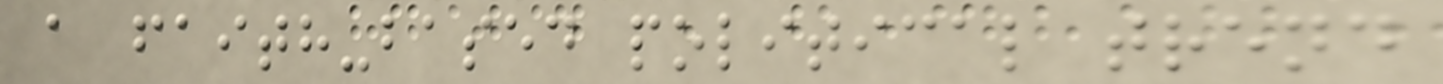a faith-based political trend
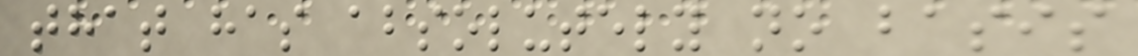that has absolutely no basis
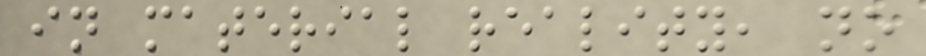in material reality, no
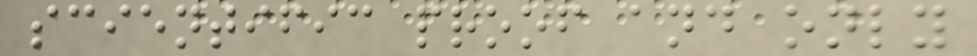scientific proof and only
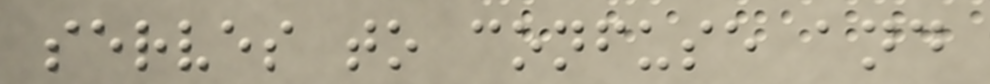serves to confuse and
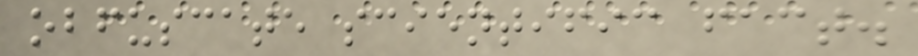obfuscate scientific fact.
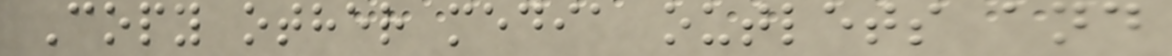Copy other media outlets and
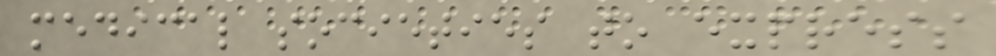medical societies to express
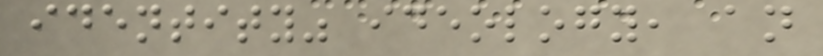identity" ideology, an
